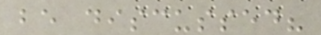be discussed?
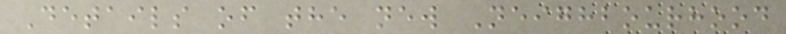Details of the new Neighbourhood
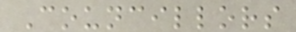Councillors
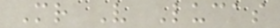Mr V Lucas
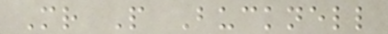Mr P Bucknell
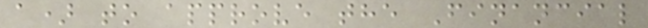a) to approve the Financial
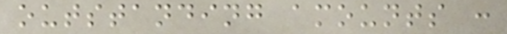outstanding amounts :
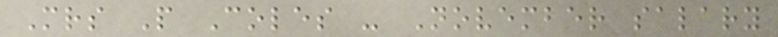Mrs P Coles - November salary
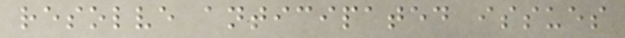resolve anticipated issues
